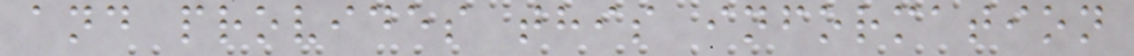and provides this information
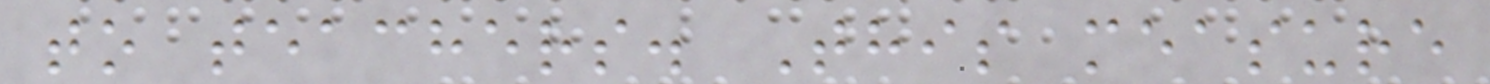to teachers. This measure
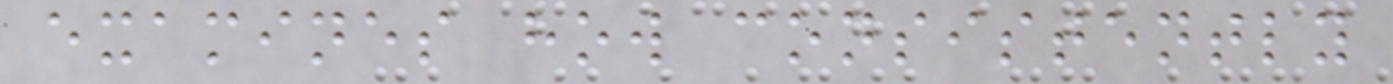examines how consistently
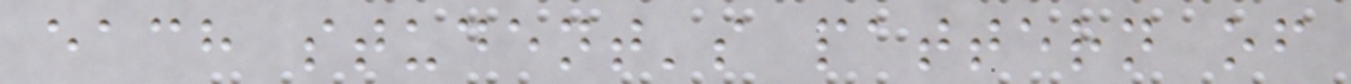each student's pattern of
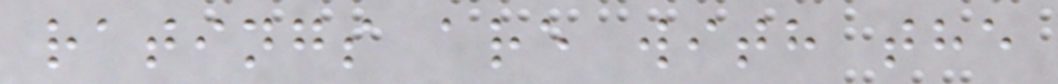ratings are with the
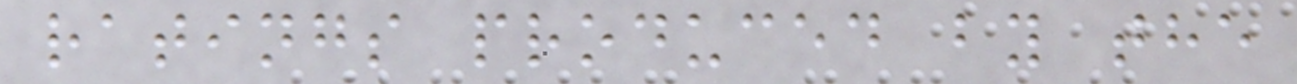ratings produced by the
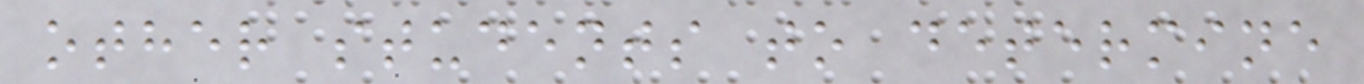other students to determine
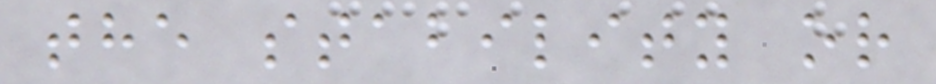the stability or
